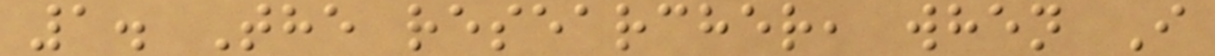1. The researcher, when I
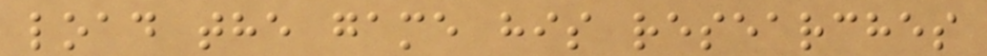load the game his researches
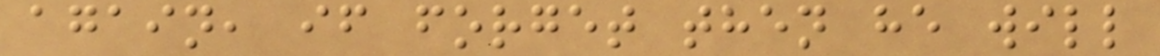again, if forget then he will
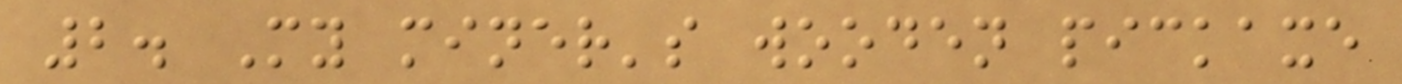2. My miner's wooden pickaxe
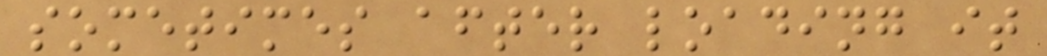sometimes after loading it
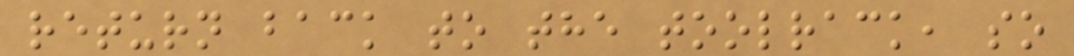return back to the toolrack, so
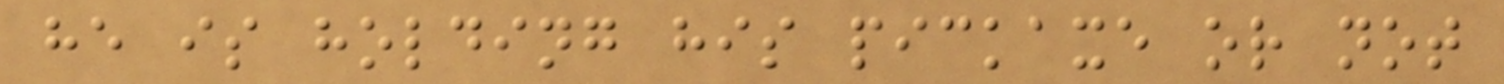he is holding his pickaxe or not
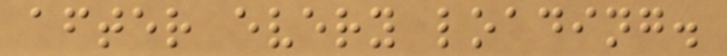after every loading.
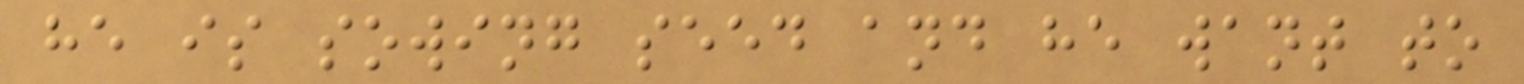he is sowing seed and he want to
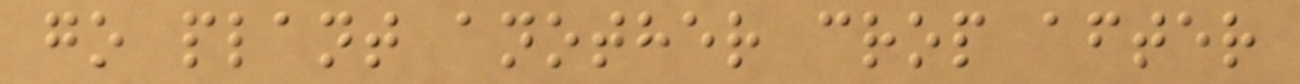go plant another crop after
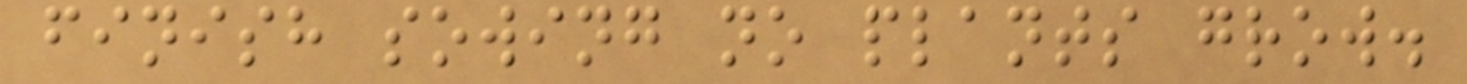finish sowing no plants grow.
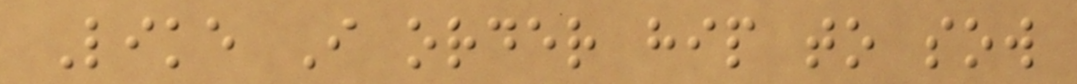Like I order hip to sow
